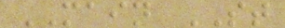MAIN ST
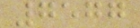7577
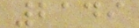2149
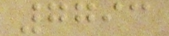7793
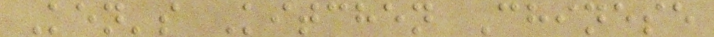Ken's Kitchen Chinese
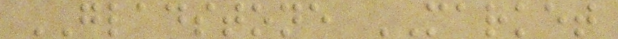GLADSTONE MARKET
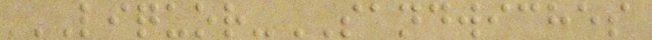LIQUOR-SANDWICHES
